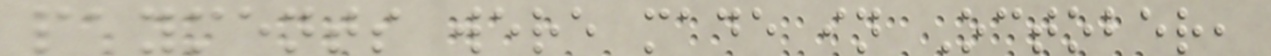payments were made in October,
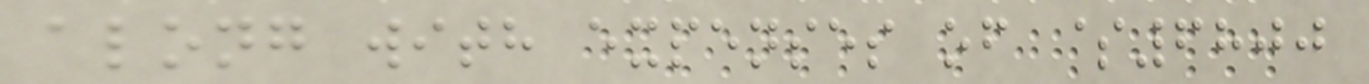along with expenses of $6800
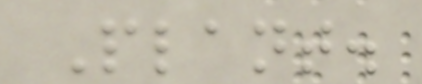Plant.
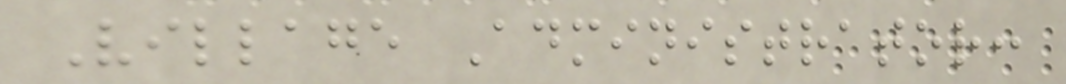Village Administrator:
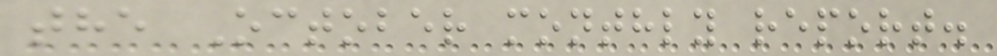the October monthly report.
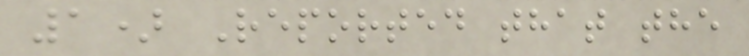1) Reported that the
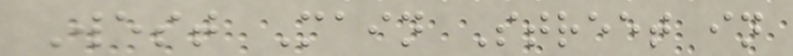West Main Street in
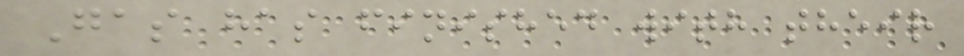Gas has finished with their
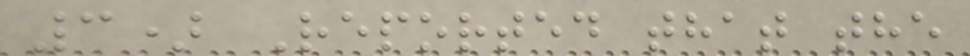3) Reported that the
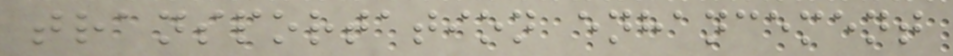transportation enhancement
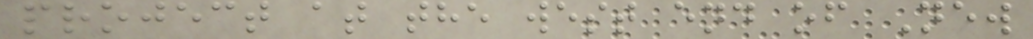project at the west end of New
